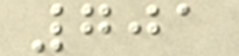701
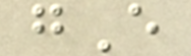gE
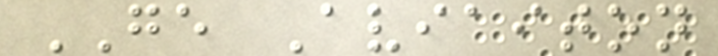GE Aviaiton
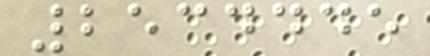2534445
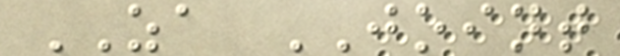ZA JOINT
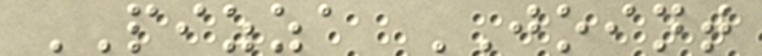PIZZA JOINT
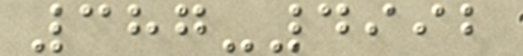387-4992
